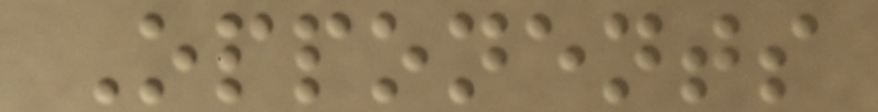Opponents
